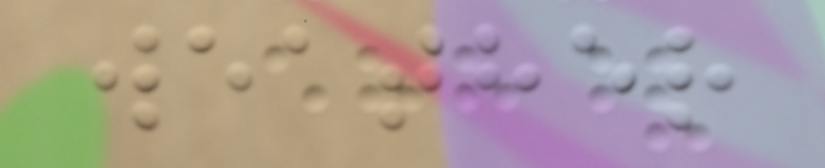weather
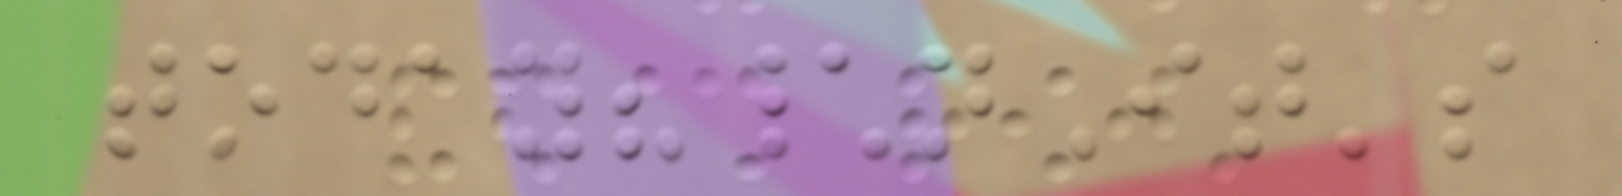today?\nIt's
